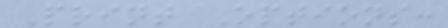Print Options:
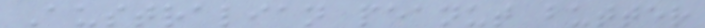Australian peanut butter
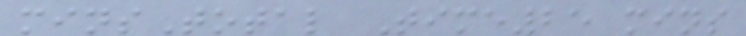minsTotal Time25 mins
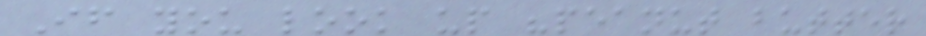If you look up "peanut butter
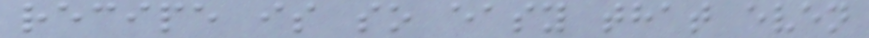recipe is so easy that even
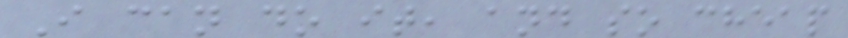I can do it, and so cheap
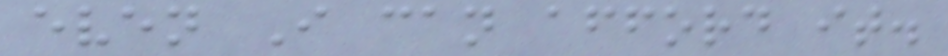even I can afford it.
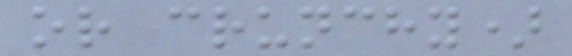or crunchy)
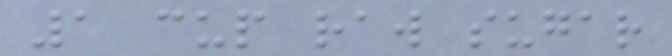1 cup raw sugar
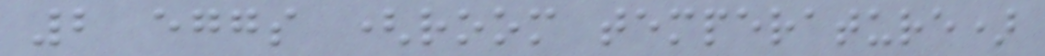2 eggs (room temperature)
